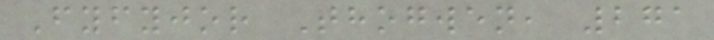Fyfyjor Thogwen, 271
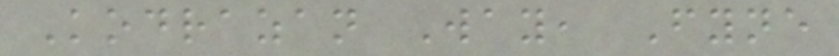Kodrazan Way, Fyne
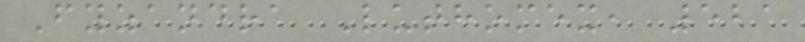Fyzandra Luthomex, 521
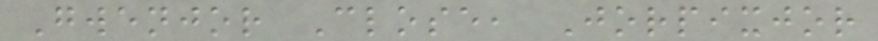Gwenjor Close, Jorpixjor
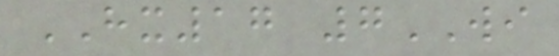HX17 7WI
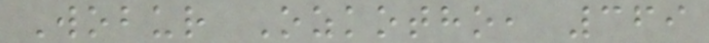Wobur Ozkotho, 369
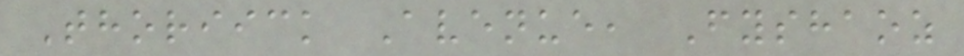Thoriick Avenue, Fyshaoz
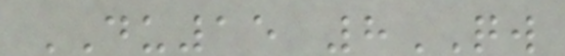DU15 8QW
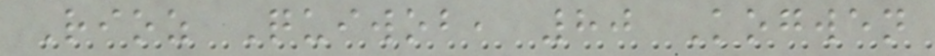Rioz Quiwob, 80 Kogwen
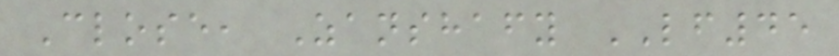Close, Zanshafy LF45
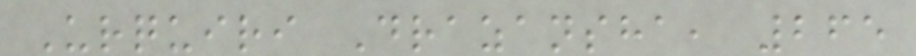Urquiri Drazansha, 265
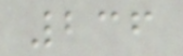236
